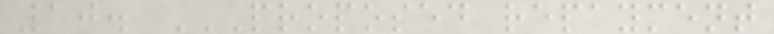10. PROPOSED REPAYMENT
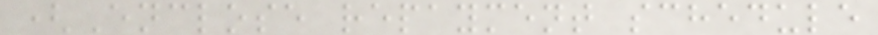(Enclose repayment schedule
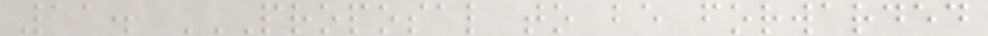11. PROPOSAL TO BE FORWARDED
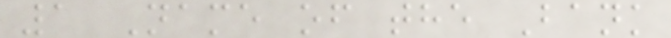1 Name of the Bank
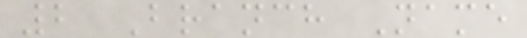2 Branch Name
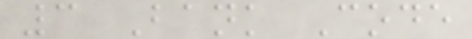3 Bank Code
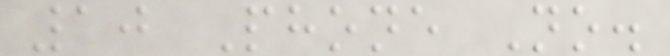10 Phone No.
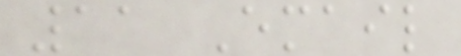11 Email
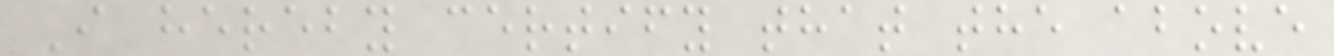I hereby certify that the above
